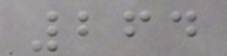264
